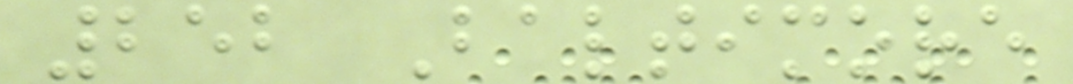252 Baltimore
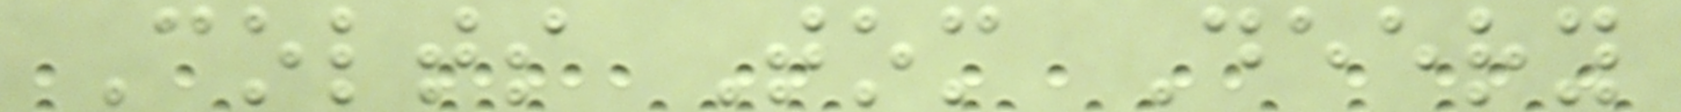Colts Tom Deery
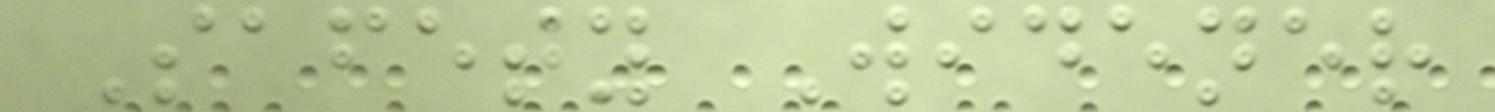Safety Widener
